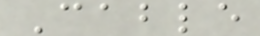Cable
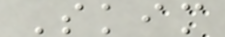Skim
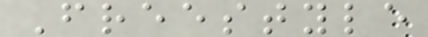Freestyle
